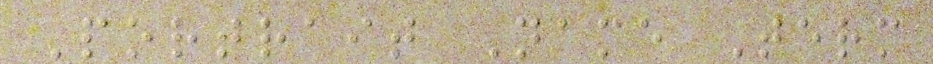Portrait Name Term
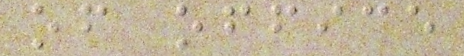of office
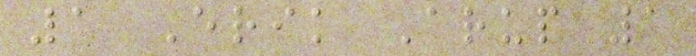1 Erik Arup 1
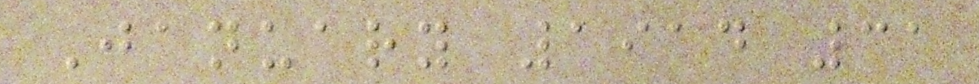January 1914 31
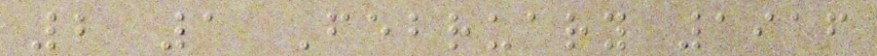2 1 February 1916
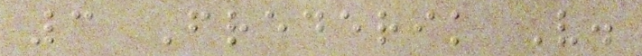3 Frederik V.
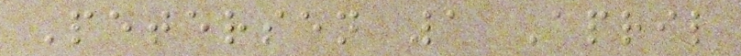Petersen 1 April
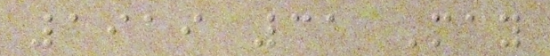1919 31 May
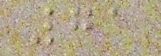71
